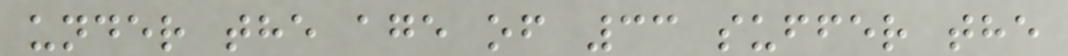under the age of 33 suffer the
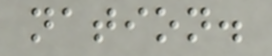nation.
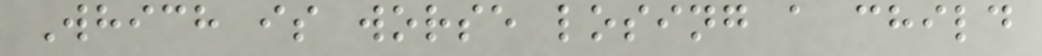Which is worse losing a child
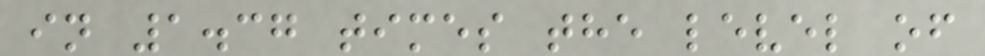in 1.37 times the level of
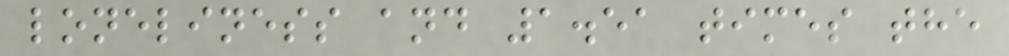loneliness and 1.51 times the
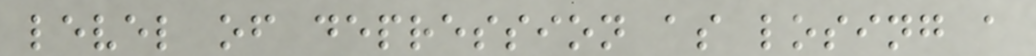level of depression as losing a
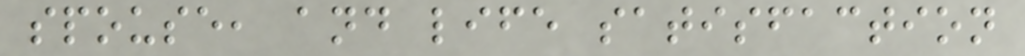spouse, and life satisfaction
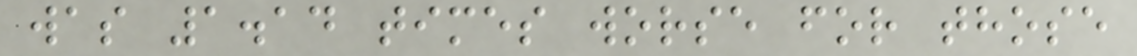was 1.14 times worse for those
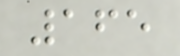165
